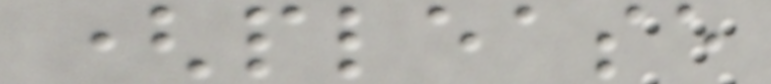(please
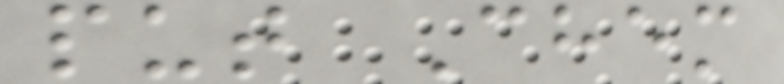put Chem
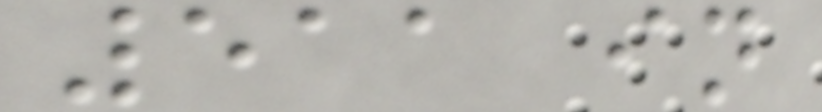511 in
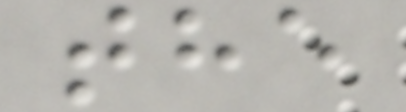the
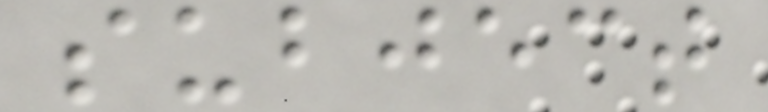subject
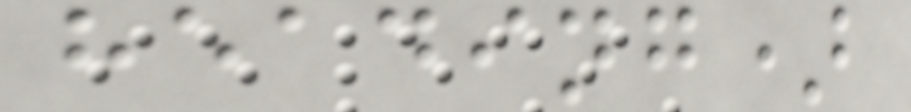heading)
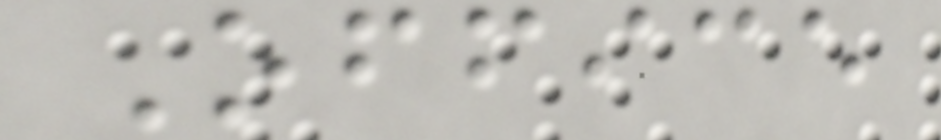Office
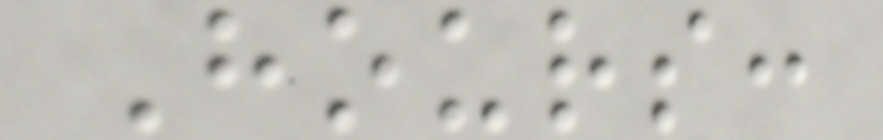Hours:
